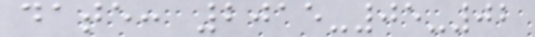date: 2015-05-02
